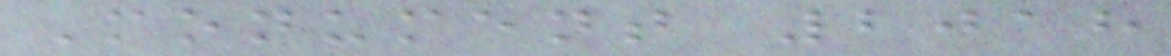Monument 2018
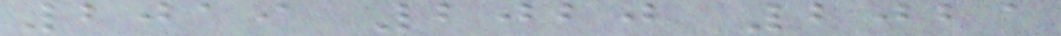2019 2020 2021
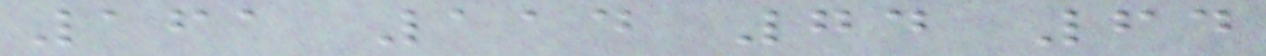161 114 74 64
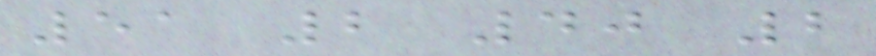51 2 40 2
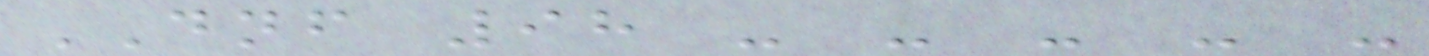DNF 98 - - - - -
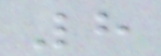8
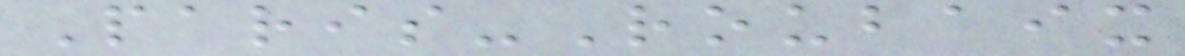Paris-Roubaix
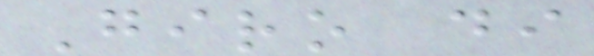Giro di
